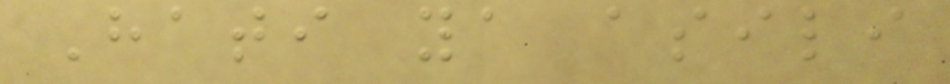Hati ya asili
